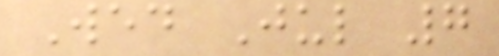Wed Jul 7
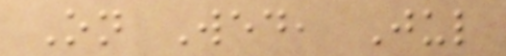On Wed, Jul
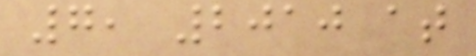7, 2010 at
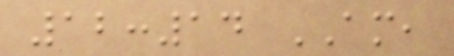12:14 AM,
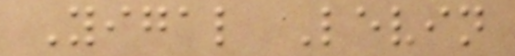Yigal Levin
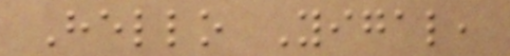Hello Yigal,
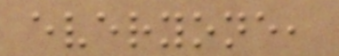everyone,
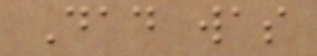Dad was
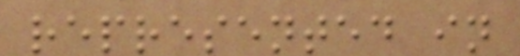represented in
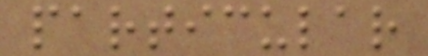particular
